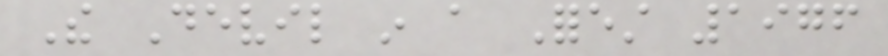The Devil in a Forest 1976
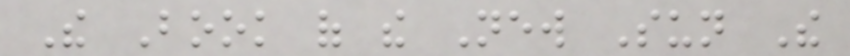The Book of the New Sun The
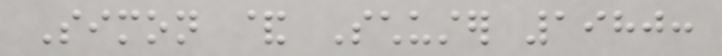Simon & Schuster 1980:
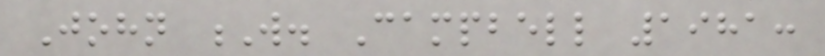John W. Campbell 1981:
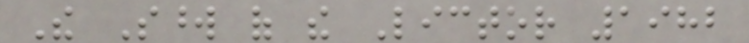The Sword of the Lictor 1982
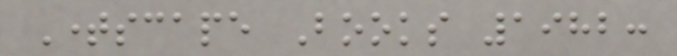Timescape Books 1982:
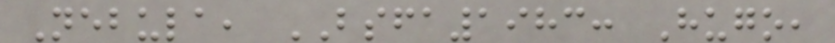Nebula, BSFA1983: Hugo,
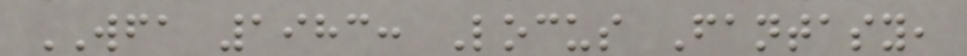WFA 1983: Locus Fantasy,
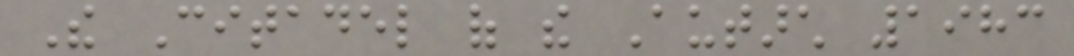The Citadel of the Autarch 1983
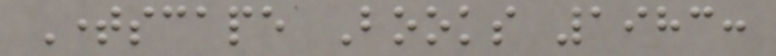Timescape Books 1983:
